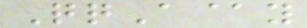QqA@y
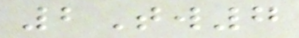2Tw7
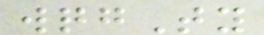wqgTy
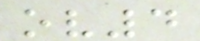ov4
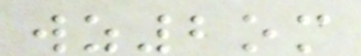wz2om
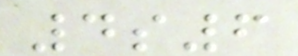4s6
